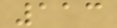113
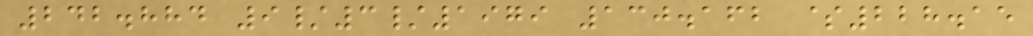242.884 9/3/1979 130.162 $228.15
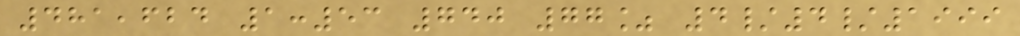481,624 1:53 740 77% 4/4/1999
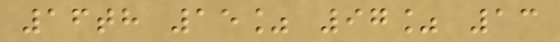16th 15% 97% 13
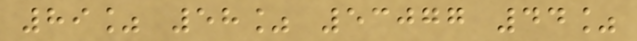89% 58% 53077 44%
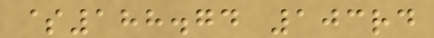$188.74 103rd
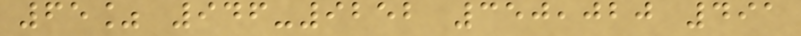65% 946-9252 350,020 491
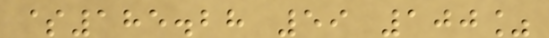$185.28 59 100%
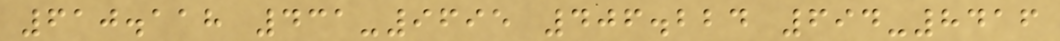610.118 431-9695 406.224 694-8416
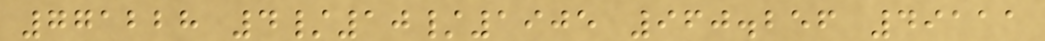771228 4/10/1905 960.256 49111
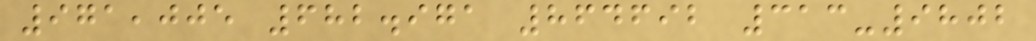971,005 682.971 864692 313-9802
